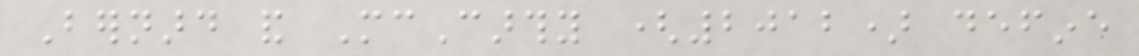Bernard and McCarthy (2012) define
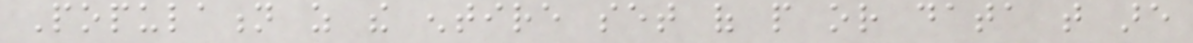Population as the entire set of people or data that are
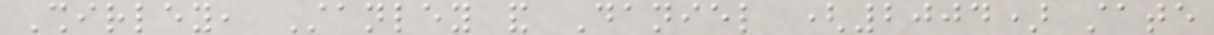Shirley, Stanley and Daniel (2004) state
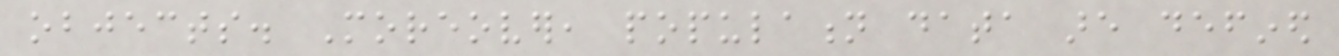objects. Moreover, population data are defined
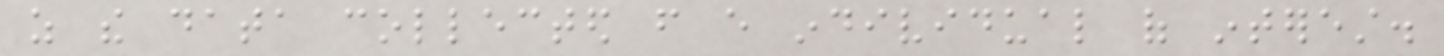as the data collected from every individual of interest.
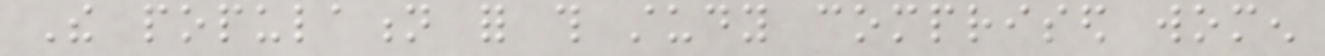The population for this study comprised women
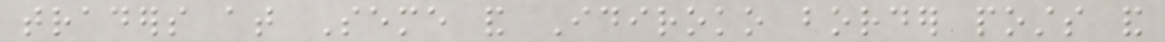traders at Seme and Idiroko border posts and
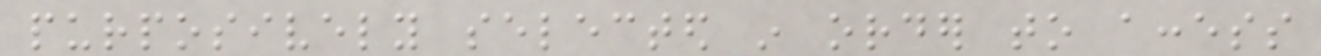purposively selected in order to access
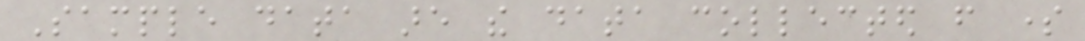Sample data are the data collected from some
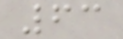63
